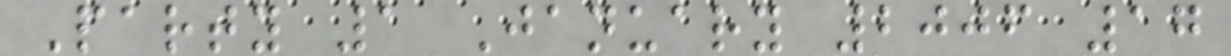Party 1 January 2006 17
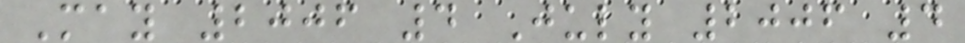May 2006 4 July 2006 4
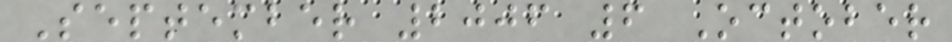September 2006 6 October
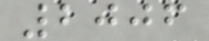2006
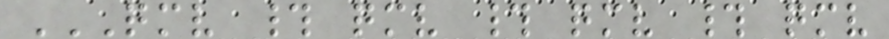QMV # QMV # QMV # QMV
